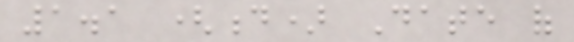1.1 (d) Date of
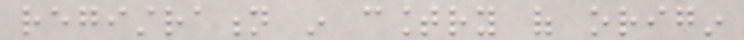registration in country of origin
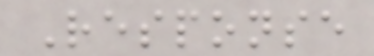Response
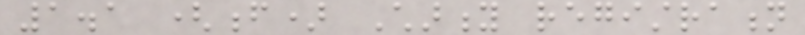1.1 (f) Charity registration
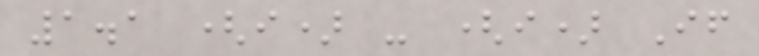1.1 (i) - (i) If
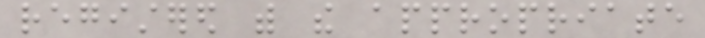registered with the appropriate
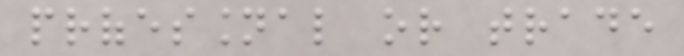professional or trade
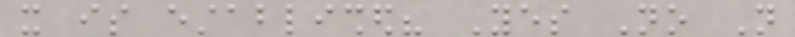it is established? Yes No Not
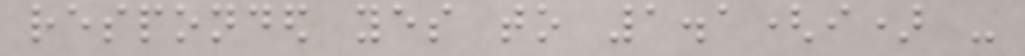responded yes to 1.1(i) -
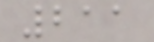211
